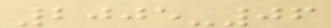2005-06
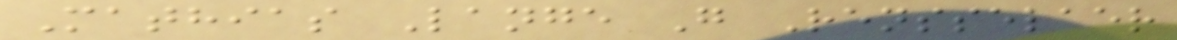Mathias Lange G Rensselaer
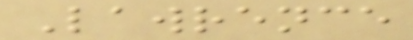Lawrence
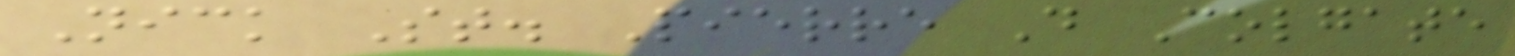Nick St. Pierre D Colgate
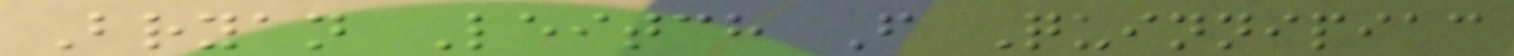Bryan Leitch F Quinnipiac
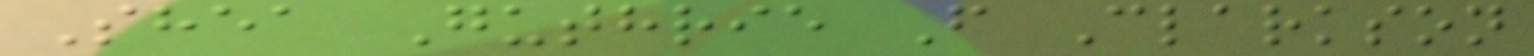Shea Guthrie F Clarkson
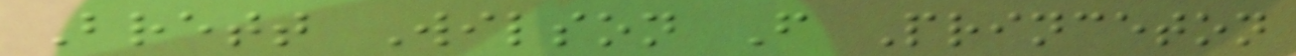Brett Wilson F Princeton
